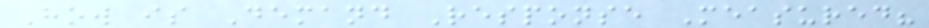How is Demand Response Measured?
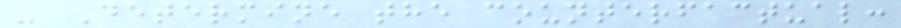- Determine the counterfactual:
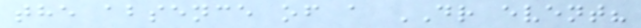the absence of a DR event?
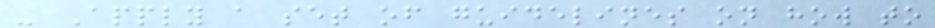- Apply a set of guidelines on how to
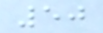50
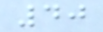40
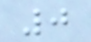0
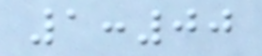1:00
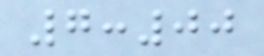7:00
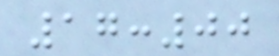17:00
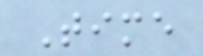Time
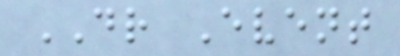DR Event
